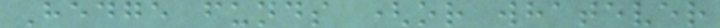Hedge funds (or whatever
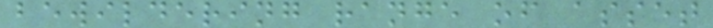bewildering range of asset
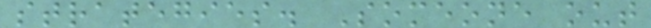strategies. Someone out
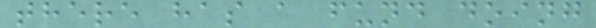there has a fund doing
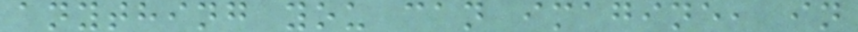anything you can imagine, in
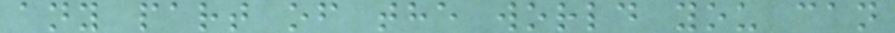any part of the world you can
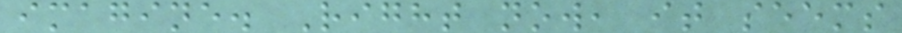imagine. Right now, it seems
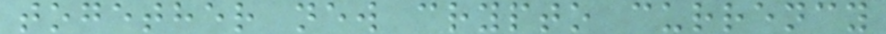together new crypto currency
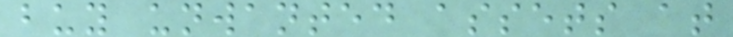buy unwanted assets at
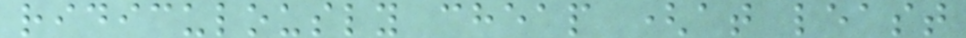ridiculously cheap (at least
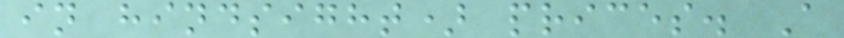in hindsight) prices. A
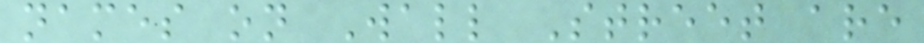names on Wall Street are
